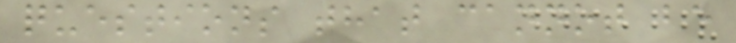questions that cannot be
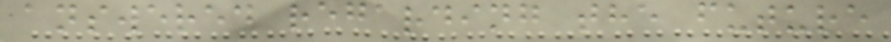answered regarding the future
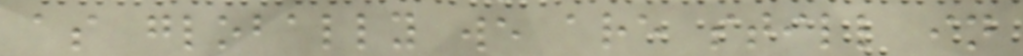as globally we are still in
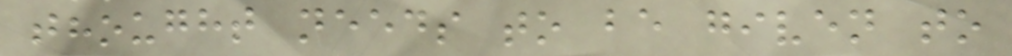thought needs to be given to
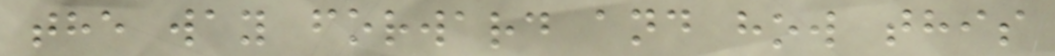the way forward and how this
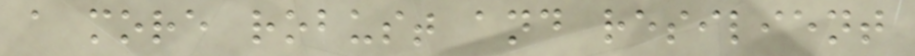a more robust and resilient
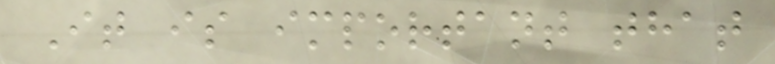It is important that
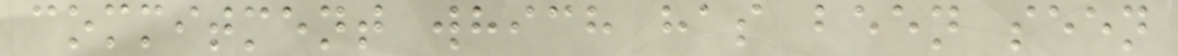commitment which has been seen
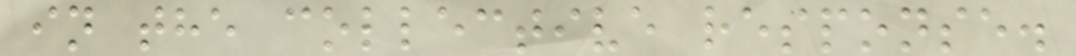in the collective response.
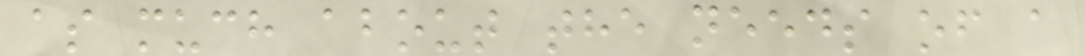as much about the needs of a
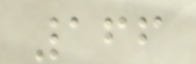166
